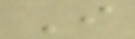I
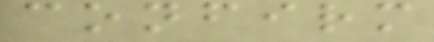confirm
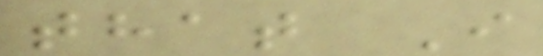that I
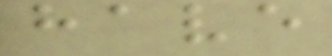have
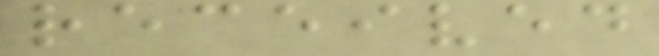received
